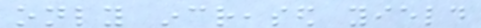only increased yield
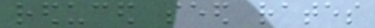reduced seed rates
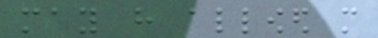may have allowed more
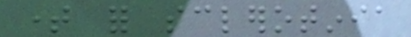time for sclerotinia
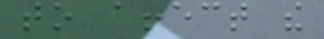to affect the
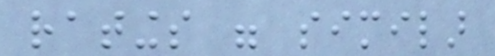ratings were similar
